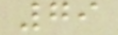79
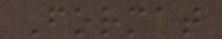Format
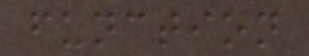function
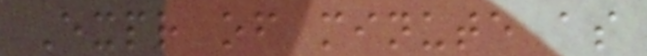Expr of minute as
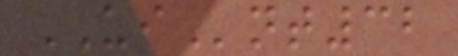UInt32
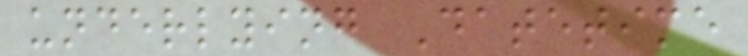underlying Datetime
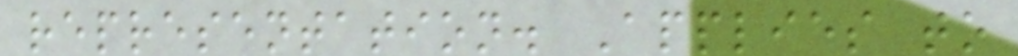representation. Applies to
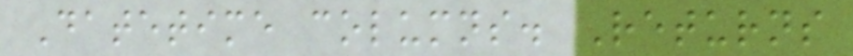Datetime columns. Returns
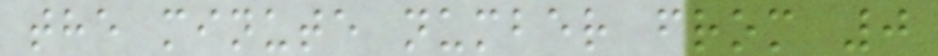the minute number from 0
